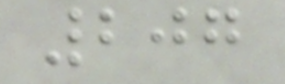207
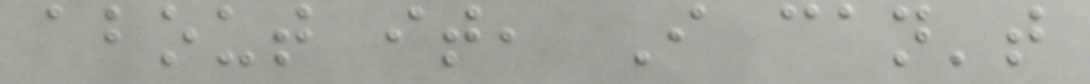about it, I can't
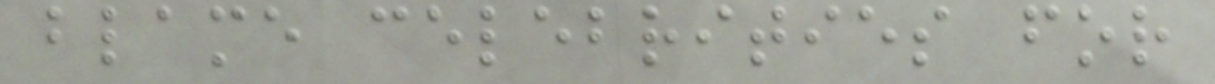blame celebrities for
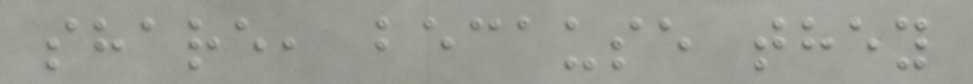share, because they
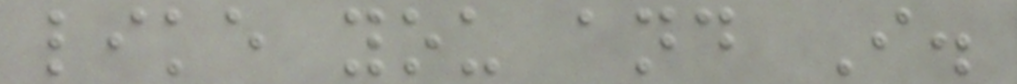like you and I.
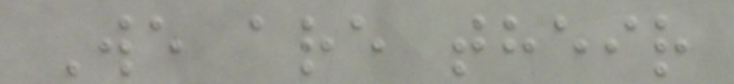We are their
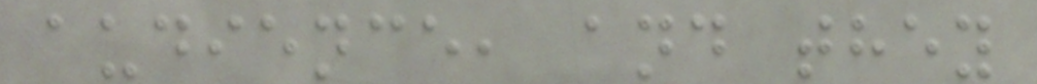audience, and they
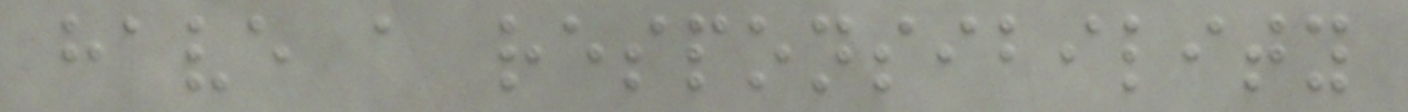have a responsibility
